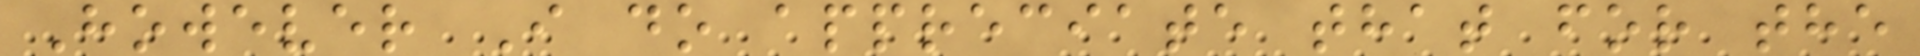However I do appreciate that for the
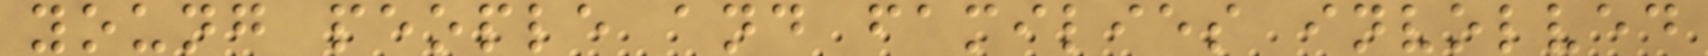young people and families involved
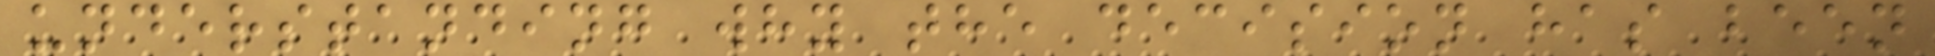understanding why the decision has been
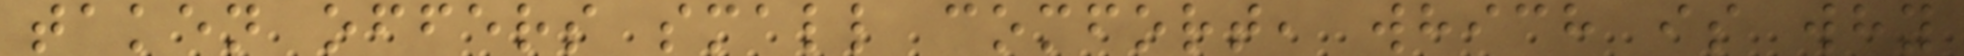taken offers small comfort, which is why
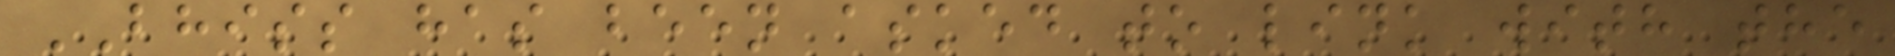BHISS has been asked to link with the
